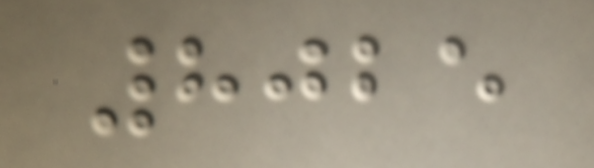8025
